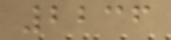2236
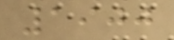1900
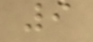9
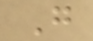G
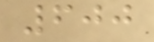600
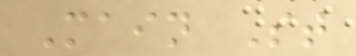Main St
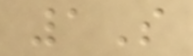1S
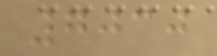7030
